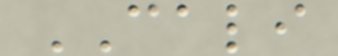CALI
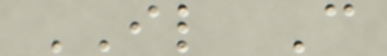IL C
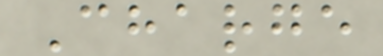Charge
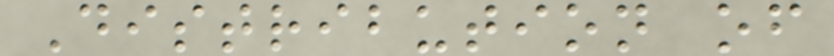Distribution of
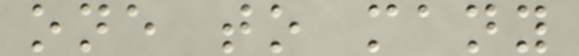one to many
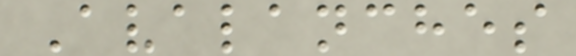Avalanches
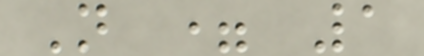N = 1
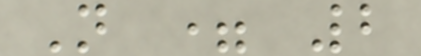N = 2
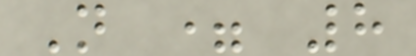N = 8
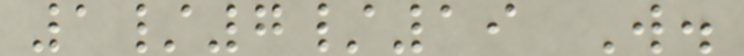1/7/19 W.
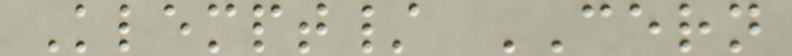Klempt/ CERN
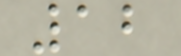12
